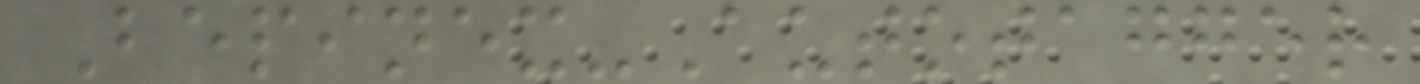Bepinex-Autotagger
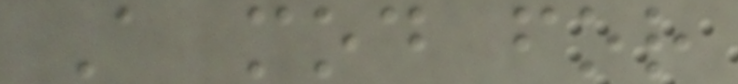A mod for
